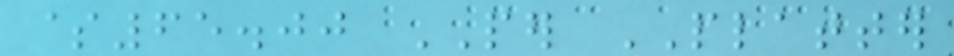$65.00 PER PLATTER
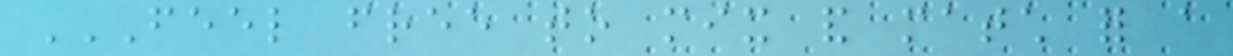FEEL FREE TO MIX AND MATCH FOR A
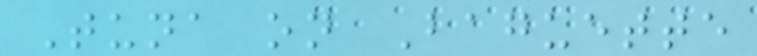Tuna on Baguette
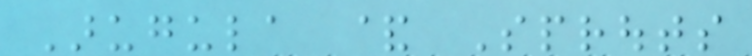Arugula & Sprouts
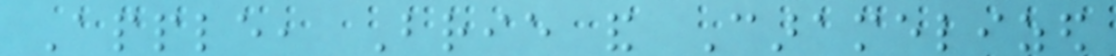Apple, Brie and Caramelized
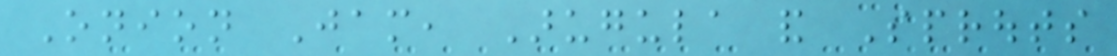Onion Jam, Arugula and Sprouts
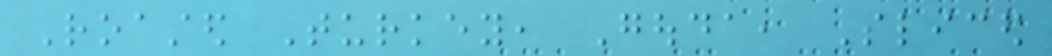Roasted Turkey, Gouda, Sliced
